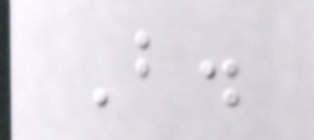B.
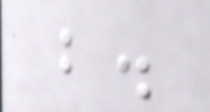b.
